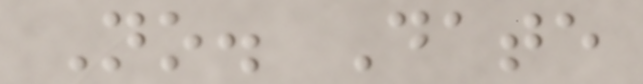No. Date
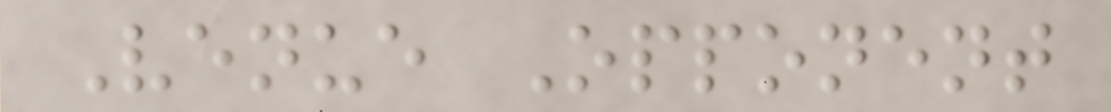Venue Opponent
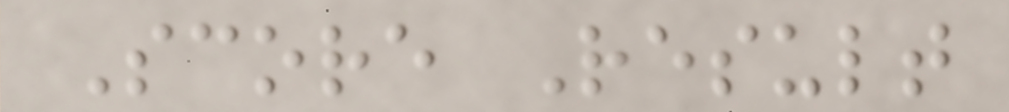Score Result
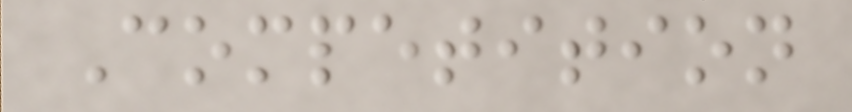Competition
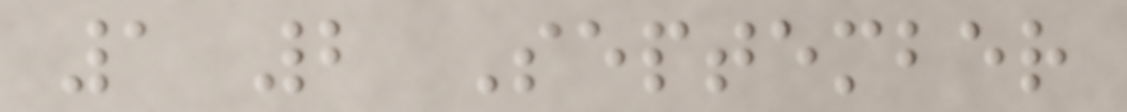1 2 September
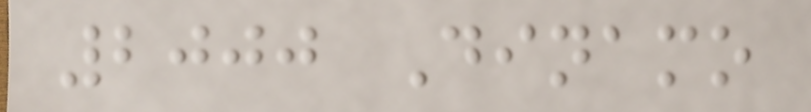2000 Dinamo
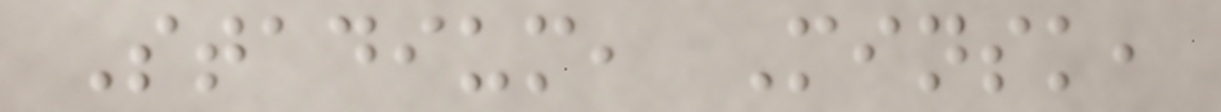Stadium, Minsk,
